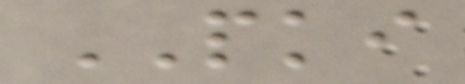PKI
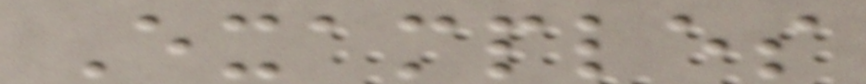Examples
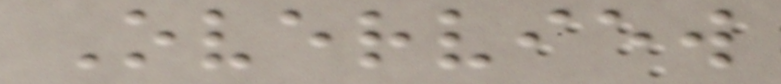Overview
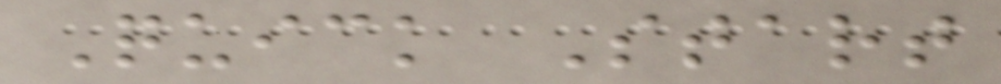Quick Start
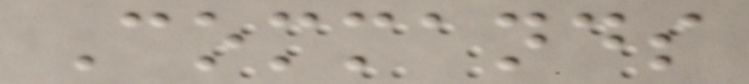Commands
